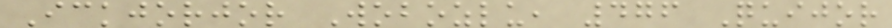Ickjorjor Wobozlu, 476 Quijor
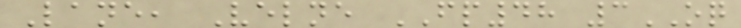Lane, Velne FP48 3OQ
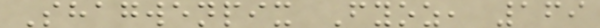Shagwenpix Fyoz, 169
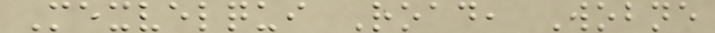Mexvelqui Road, Wobne
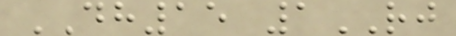DH15 1RJ
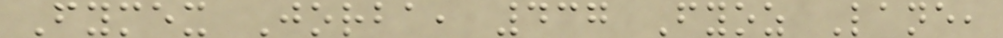Fymex Jorba, 437 Fyoz Lane,
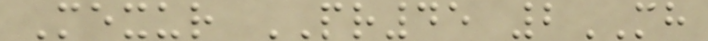Mexur PR45 2MH
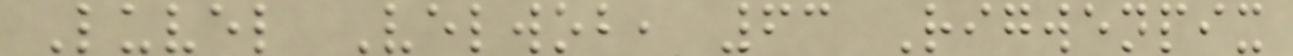Luvel Velwob, 63 Rigwenpix
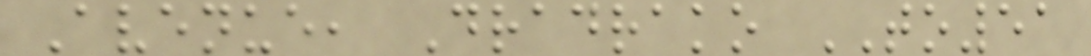Avenue, Dradrako TO51
